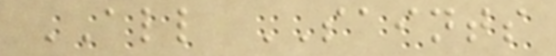ALL SAINTS
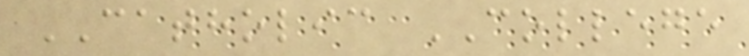CATHOLIC COLLEGE
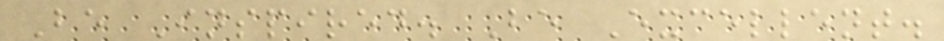Be Inspired. Be Excellent.
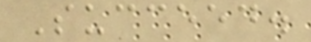Succeed.
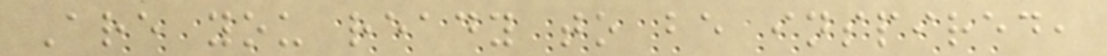Are you ready to be inspired,
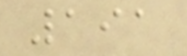191
